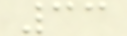33
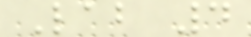Lab 4
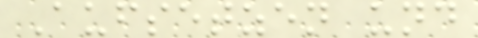Aufsetzen und
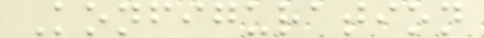Konfiguration
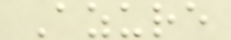Azure
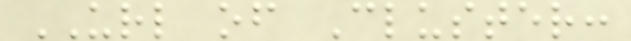URL of Cluster:
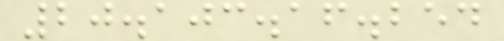20.103.16.254
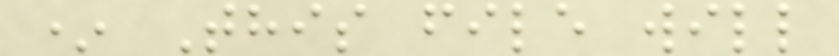* This file will
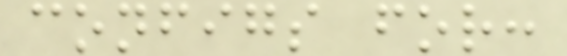configs for:
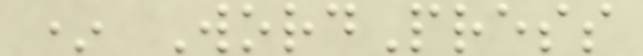* WordPress
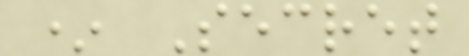* Secret
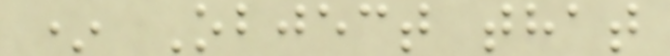* Object that
